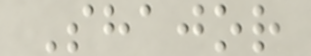Shajor
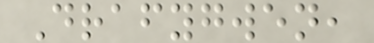Drafygwen,
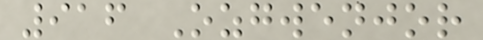916 Ozgwenjor
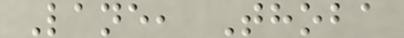Lane, Thoba
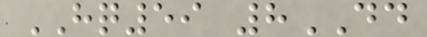HQ59 8DD
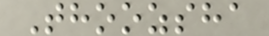Thoozsha
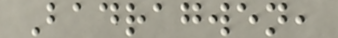Badragwen,
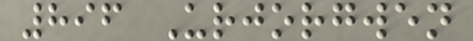896 Urjorgwen
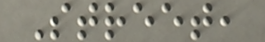Street,
